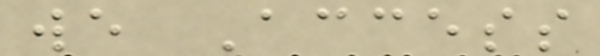we Access
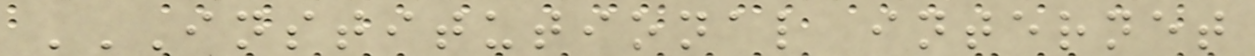INSTITUTIONAL INTERNET
